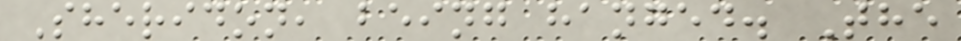Sheridon, being hanged. The
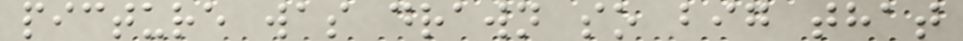picture was drawn so big that
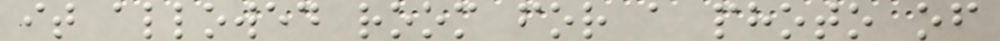it allowed room for a photo of
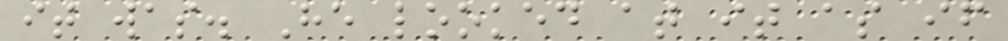it was. He looked at it as if
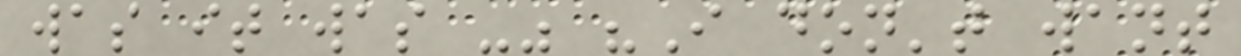was it was -" "I don't want
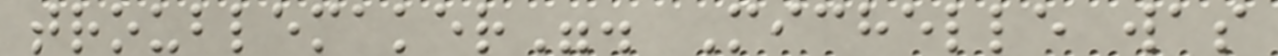troublemaker". Michelle was
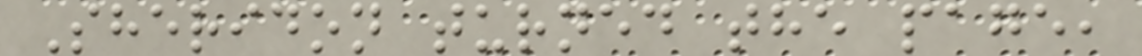Sheridon turned the page,
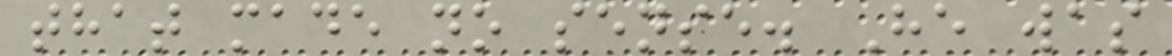that made no sense. He was
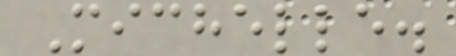Michelle.
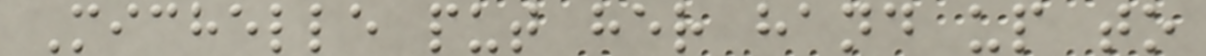Michelle put her hand up to
